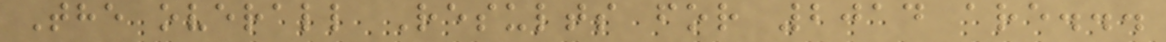The overall Results for 2014 are...
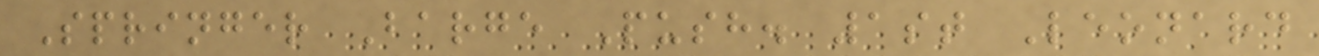Springer Barge Push. 1st Leonard
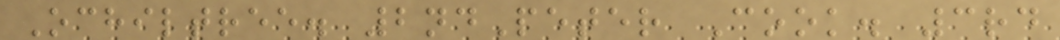Ochiltree. 2ndPeter Cook. 3rd
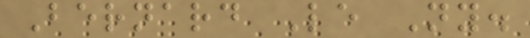Bernard Le Ny.
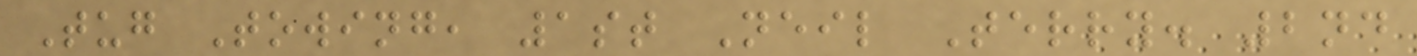Tug Towing, 1st Neil Terry. 2nd
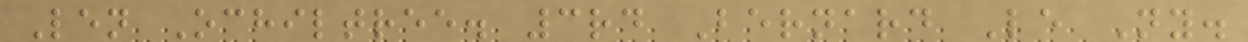Len Ochiltree. 3rd Bernard Le Ny.
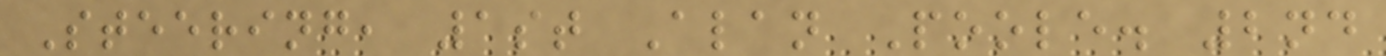Steering, 1st Alan Poole. 2nd
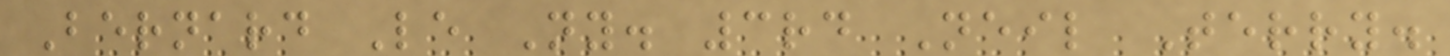Bernard Le Ny. 3rd Neil Terry.
